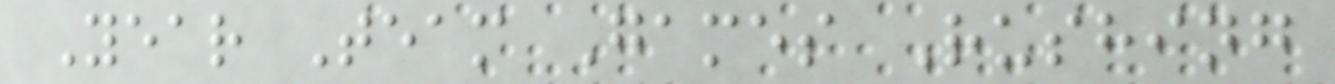Year Team Games Rushing
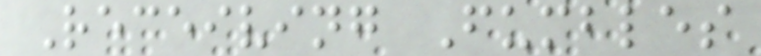Receiving Fumbles
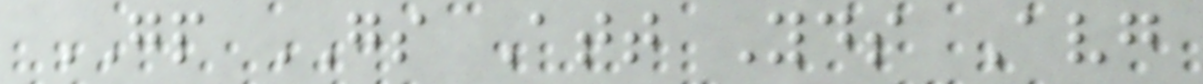GP GS Att Yds Avg
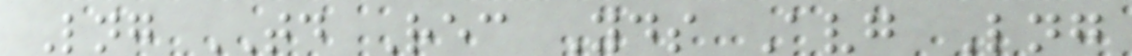Lng TD Rec Yds Avg Lng
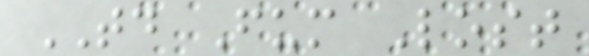TD Fum Lost
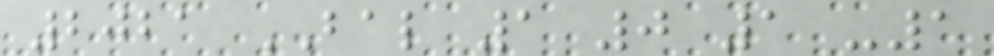2021 BAL 1 0 1 -1
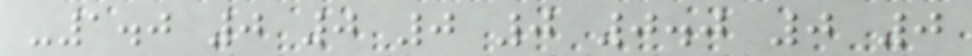-1.0 0 0 0 0 0.0 0 0
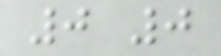0 0
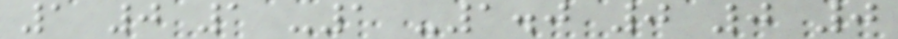1 0 1 -1 -1.0 0 0 0
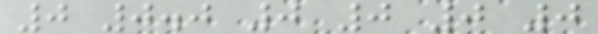0 0.0 0 0 0 0
